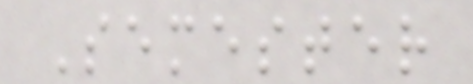Semester
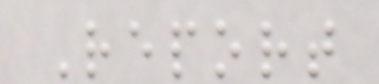Report
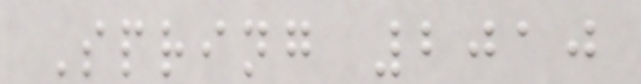Spring 2010
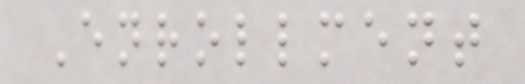Enrollment
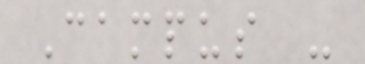Campus -
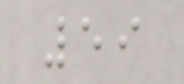59
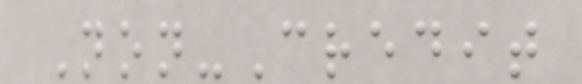Non-Credit
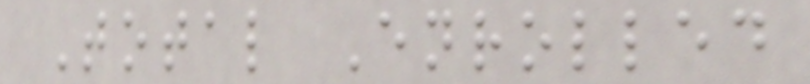Total Enrolled
